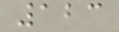123
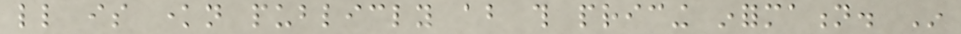little is known publicly about this pricing information. In
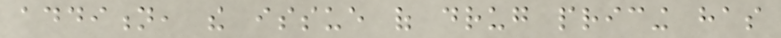addition, the issue of drug pricing has
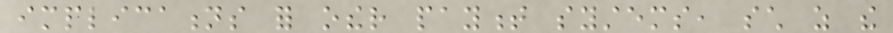implications for other payment systems, such as the
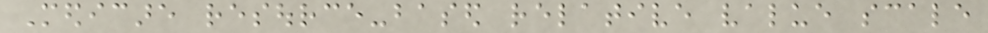Medicare resource-based relative value scale
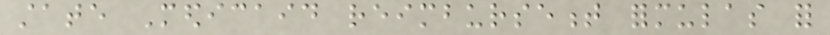state Medicaid reimbursement formulas for
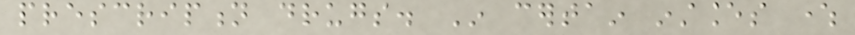prescription drugs. In certain instances where
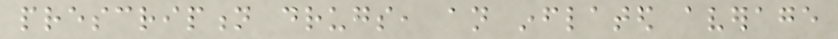prescription drugs, an inflated average
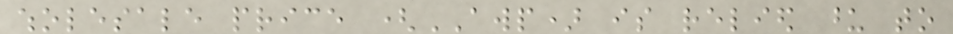wholesale price (AWP) is relied upon to
